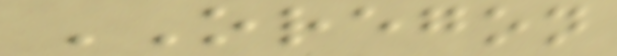OREGON
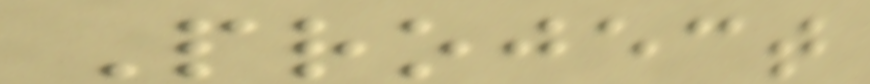Project
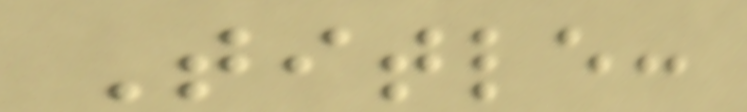Title:
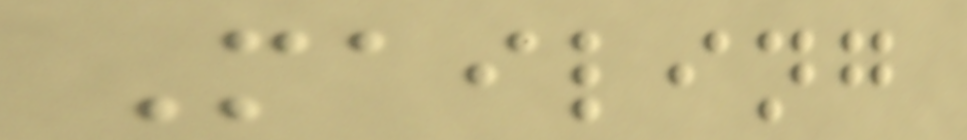Mailing
